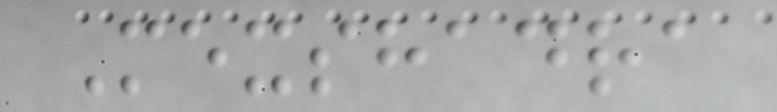Mexshadra
